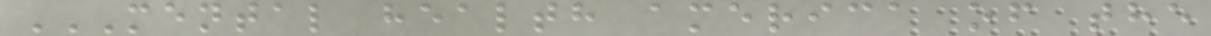MENTAL HEALTH AMERICA OF THE
